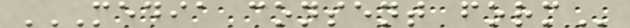MEDIA CONSENT FORM
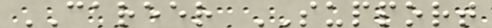CAREER SUPPORT
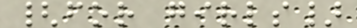{for girls}
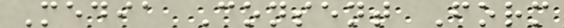Media Consent Form
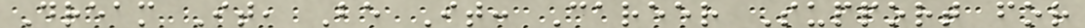Dream It, Be It: Career Support for
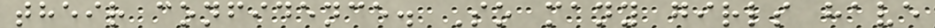their confidence. So many girls have
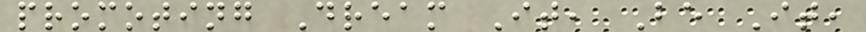promoting Dream It, Be It,
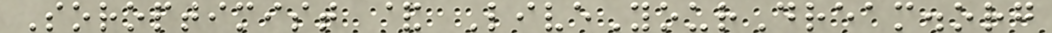Soroptimist & LiveYourDream.org
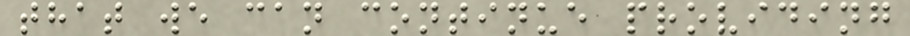that we can continue providing
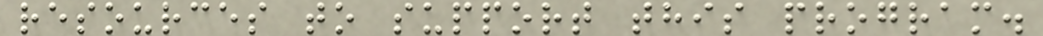resources to support this program.
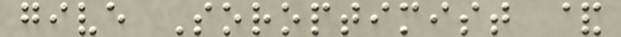give Soroptimist &
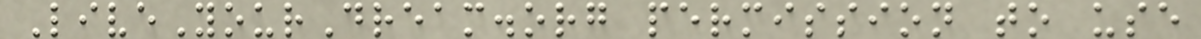LiveYourDream.org permission to use
